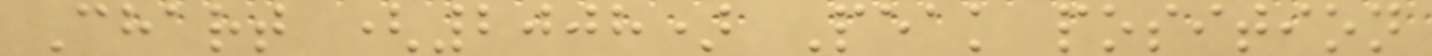Chart (2008) Peak position
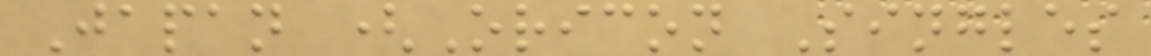Japan (Oricon Singles
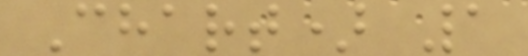Chart) 1
